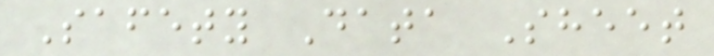Safety Data Sheet
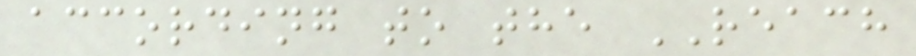according to the REACH
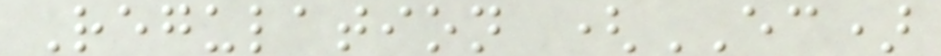Regulation (EC)
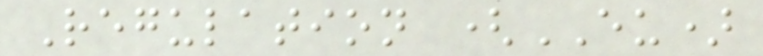Regulation (EU)
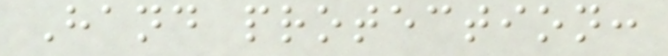Hand protection:
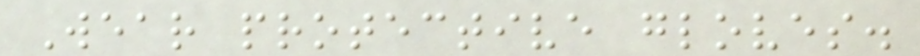Wear protective gloves.
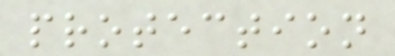protection
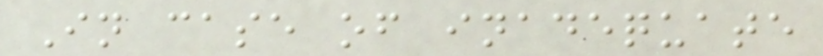In case of inadequate
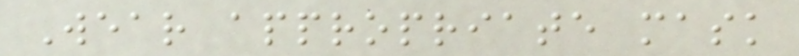Wear appropriate mask
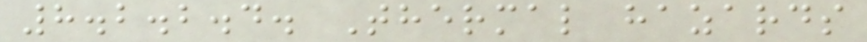8.2.2.4. Thermal hazards
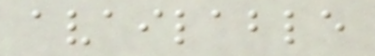available
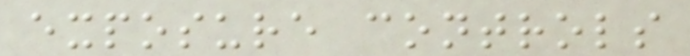exposure controls
